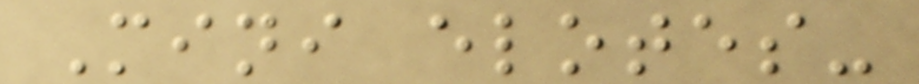Mini elotes-
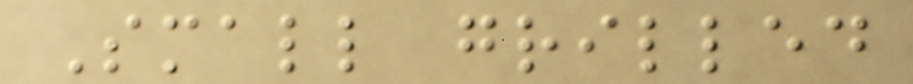Small grilled
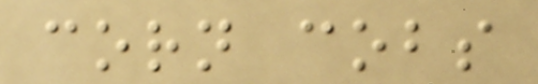corn cobs
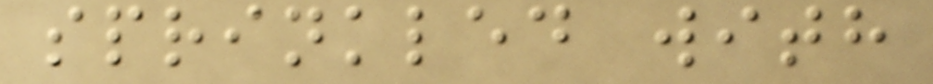sprinkled with
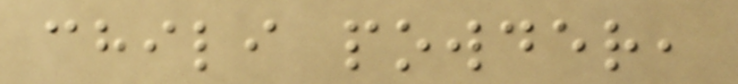chili powder,
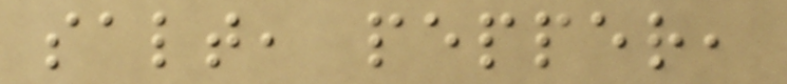salt, pepper,
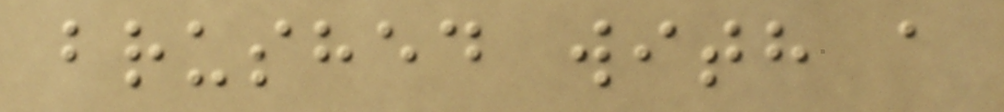brushed with a
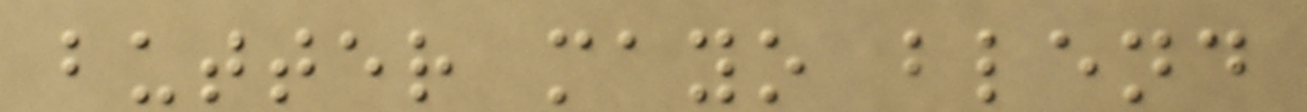butter mayo blend
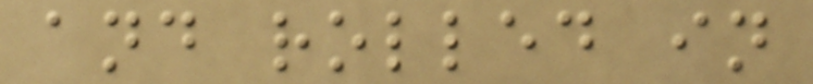and rolled in
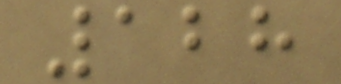128
